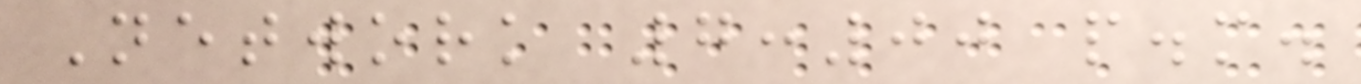Network 7:00 p.m.
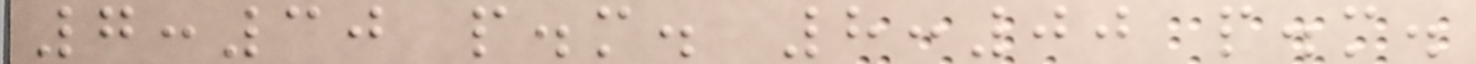7:30 p.m. 8:00 p.m.
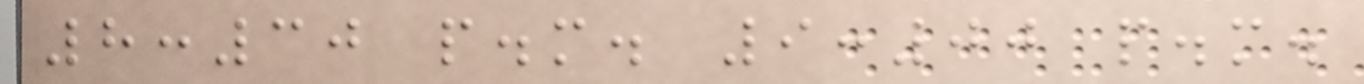8:30 p.m. 9:00 p.m.
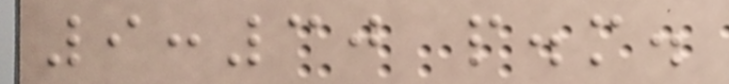9:30 p.m.
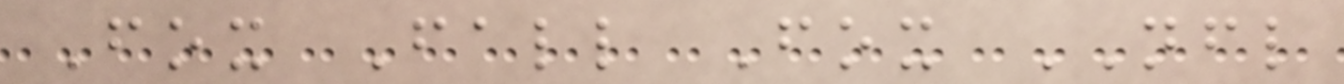Fox Fall Fox NFL
